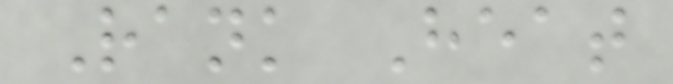Rank Heat
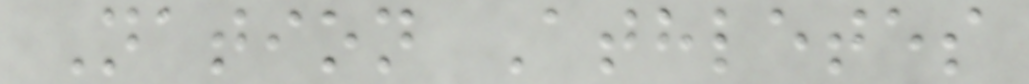Nation Athletes
